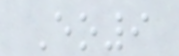Eo9
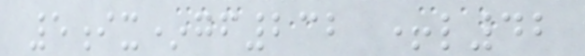5ix*gf232 +l42
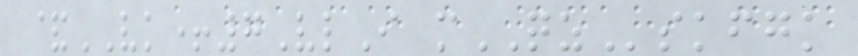&VK+7VlI mQZskfgk
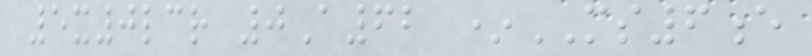5x0lcr 0A62 *MS6e
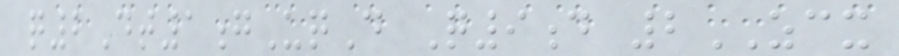q2Dt1gUqD Q9d 2ZCX
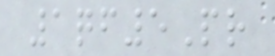1qf5Pr
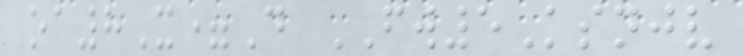oa8X=D FW5Ksnjv
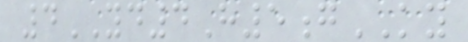4YD4H5gKY
